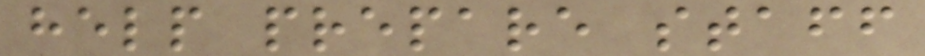help prepare staff
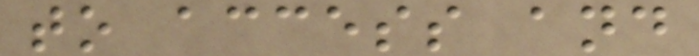to access and
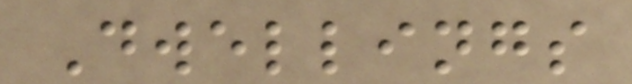Dwellings
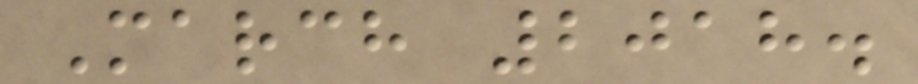March 2018.
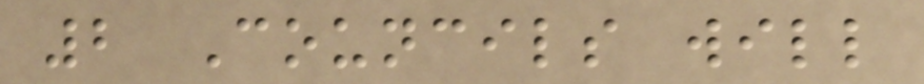2 Councils will
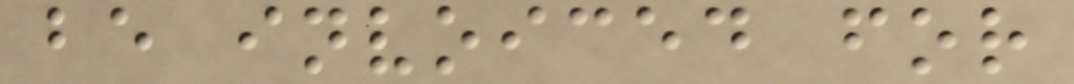be invoiced for
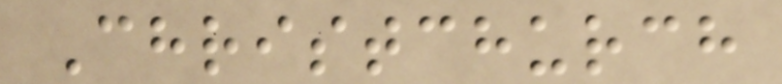Christchurch
